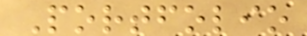Portfolio
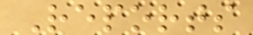Reports
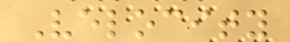Velocity
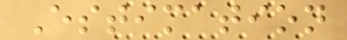Estimation
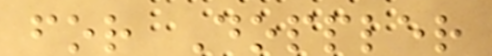for Doppler
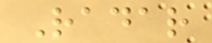Radar
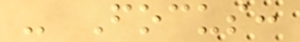- Focus:
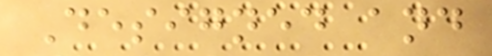Designed and
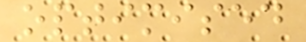optimised
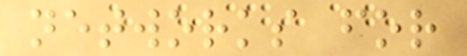networks for
